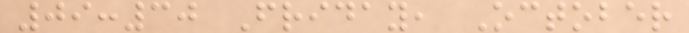09:30 Friday, October
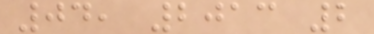04, 2013 2
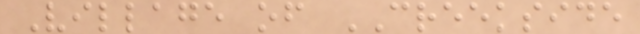Village of CREEKSIDE
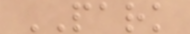PARK
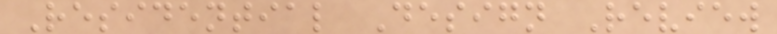Residential Design Review
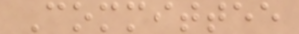Committee
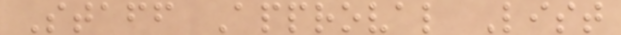Staff Approval List
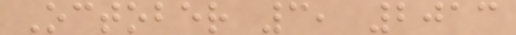October 3, 2013
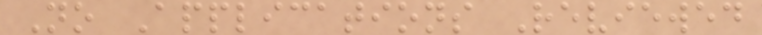No Applications Reviewed
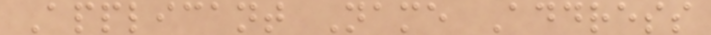Applicant Name Address
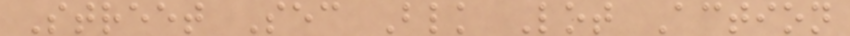Street Sec Blk Lot Action
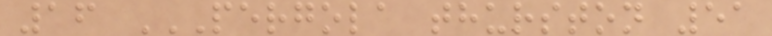16 PERGOLA THURSTON 51
